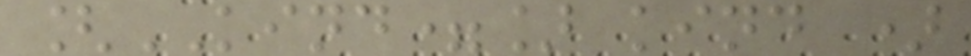[KIND=] kind )
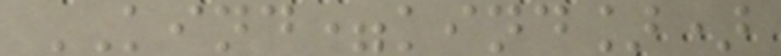KIND=kind])
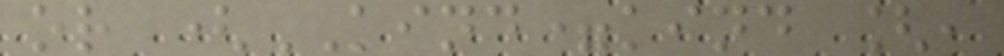or (KIND=kind [,
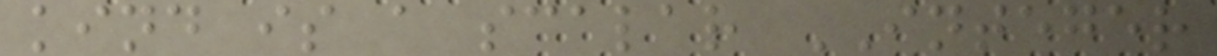kind is a scalar INTEGER
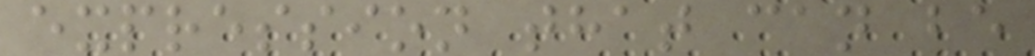expression that can be
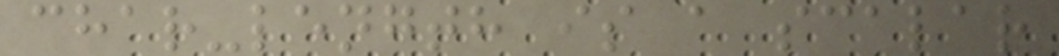char-length is a scalar
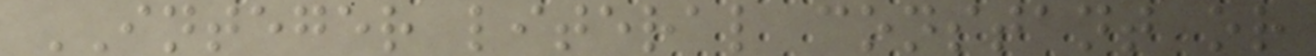INTEGER literal constant or
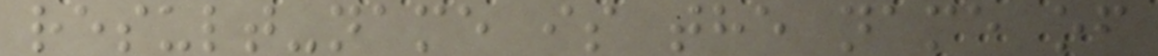result-name is the name of
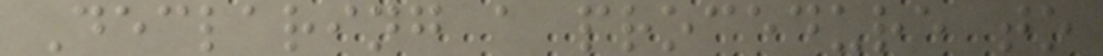Declaring a procedure to
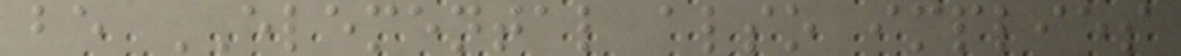be ELEMENTAL also implies
